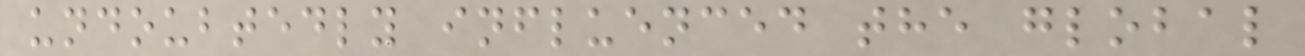undoubtedly influenced the global
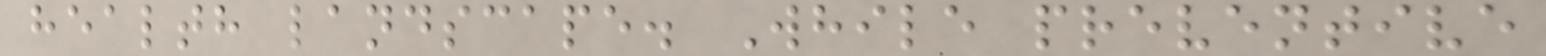health landscape. While preventive
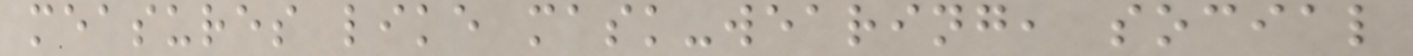measures like mask-wearing, social
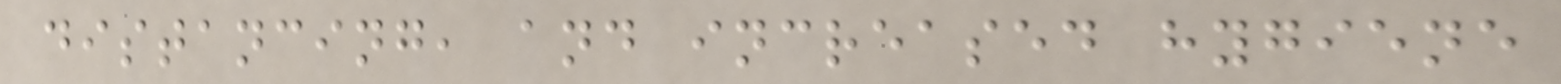distancing, and increased hygiene
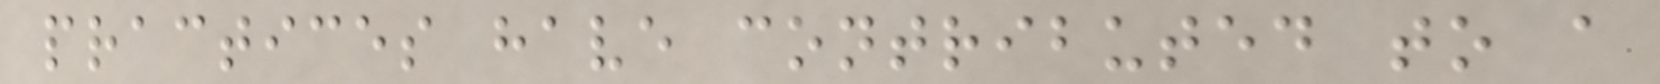practices have contributed to a
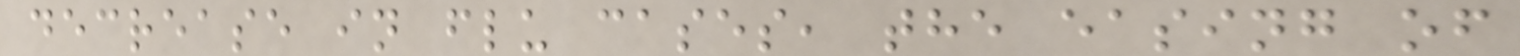decrease in flu cases, the easing of
